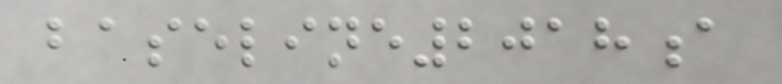baseline2018a
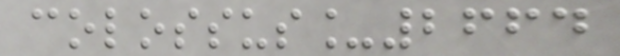colossus_2664
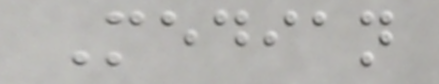Median
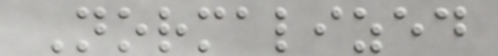Normalized
